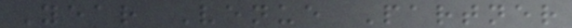Year Venue Partner
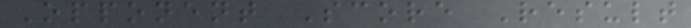Opponent Score Result
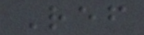Ref
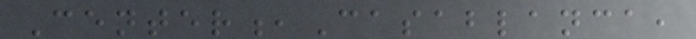Center,Casablanca,
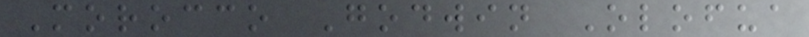Morocco Godwin Olofua
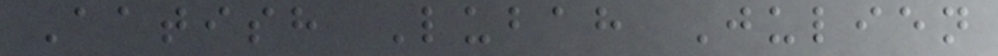Aatish Lubah Julien
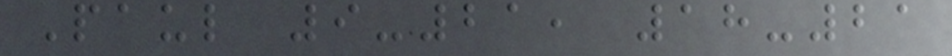Paul 9-21, 18-21
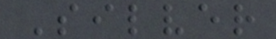Silver
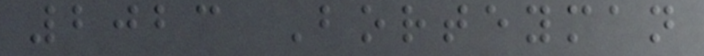2023 Borteyman
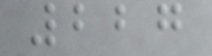227
